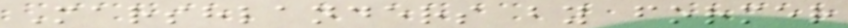Marshlanders by former
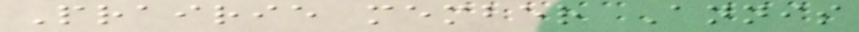Prairie member Annis
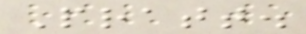Pratt.
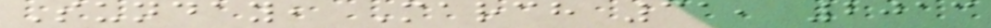Sunday, March 31, 2013
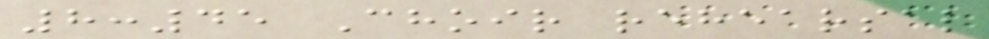8:45 Choir rehearsal
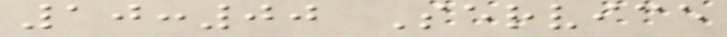10:00 Service
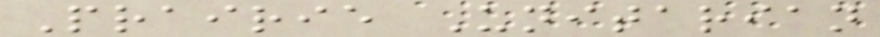Prairie Unitarian
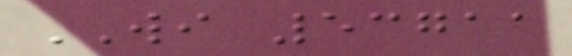WI 53711
